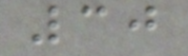30
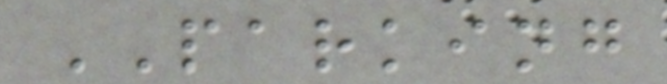PARKING
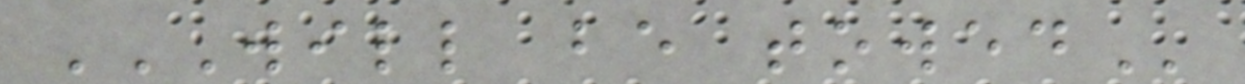WILL BE TOWED
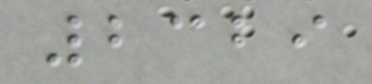2329
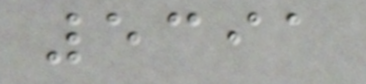5391
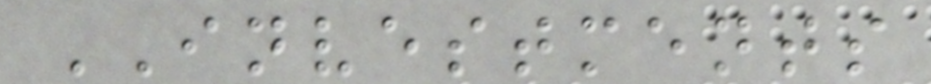INVESTMENTS
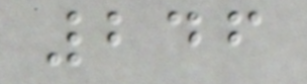246
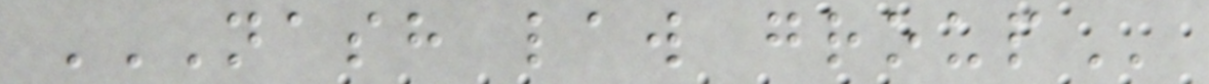NASH LAW GROUP
